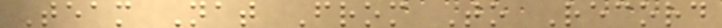Team Nat From To Record
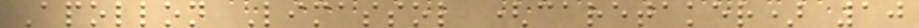Apollon Limassol (caretaker) 10
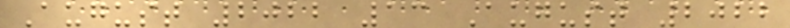August 2022 13 August 2022
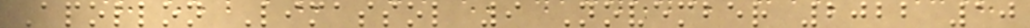Apollon Limassol 9 November 2022 10
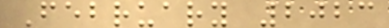February 2023
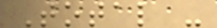Total -
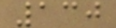130
